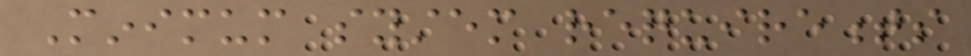Minimum system requirements
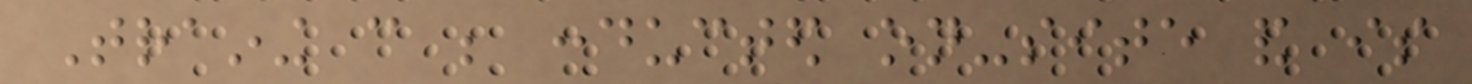Training can be conducted on-site and is
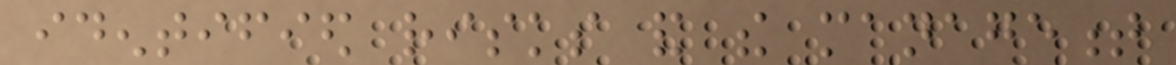identified risks and the management
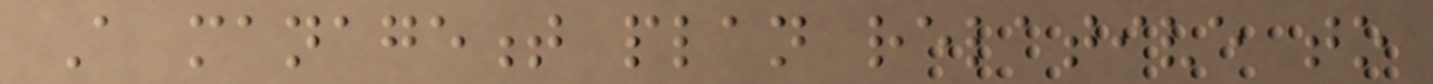A management plan relative to
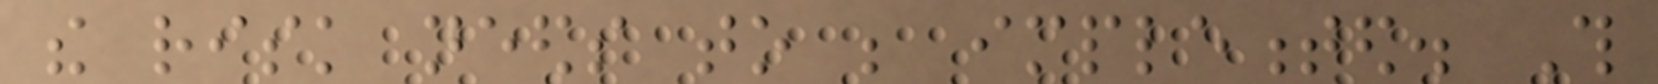the risk needs to be implemented. This
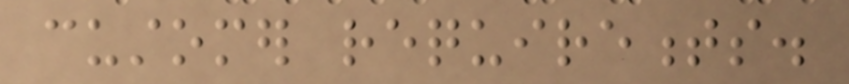customer requirements.
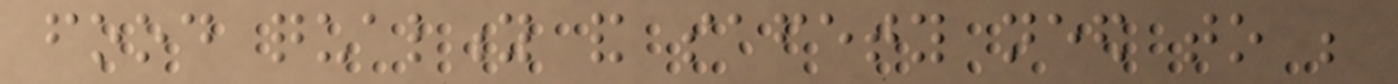food quality and safety need to be
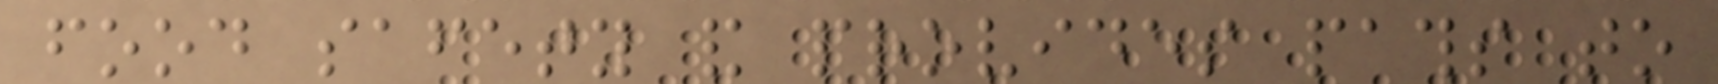food safety and provides paths to
